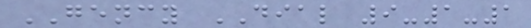GENCY DIAL 9-1-1
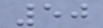50
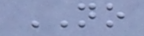NO
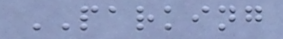PARKING
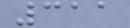311
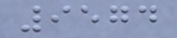9574
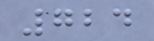724
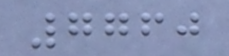7760
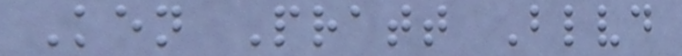Ken Pratt Blvd
